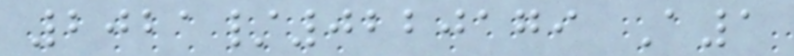2021/0220179 A1
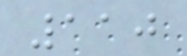110
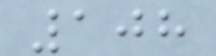108
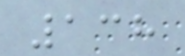138
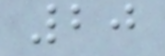20
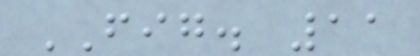FIG. 11
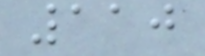110
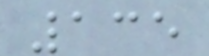135
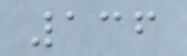136
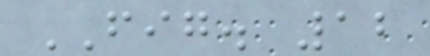FIG. 12
